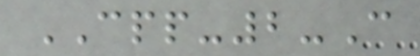CPP-2-C
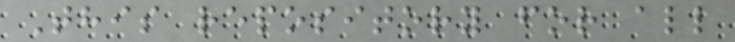This repository for all
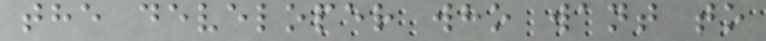the developer who want to
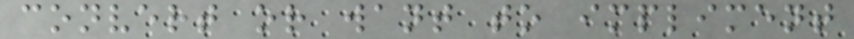convert or want to impliment
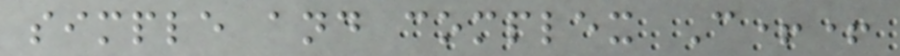simple and complex C++
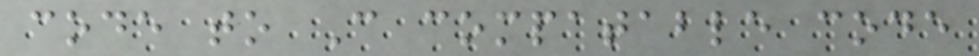code to C compatable code
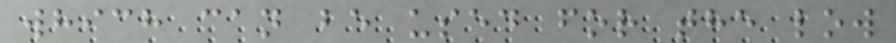which can be used for the low
